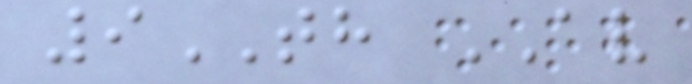9TH AV
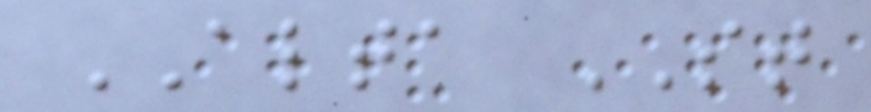ALTA ST
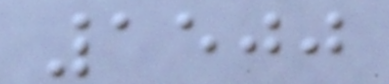1500
